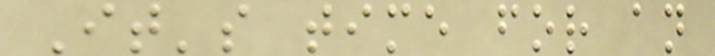It's time for an
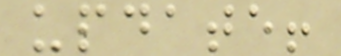update!
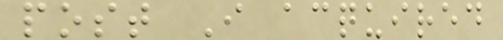post I acquired
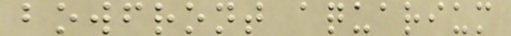bowfront aquarium
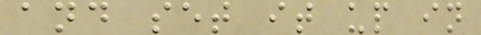and set it up in
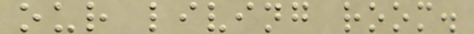our living room.
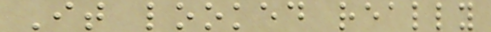It looked really
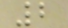2
